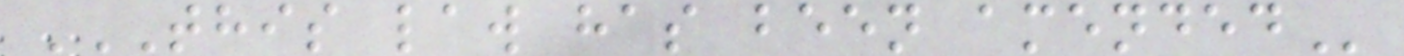THIS LAW HAS BEEN AMENDED
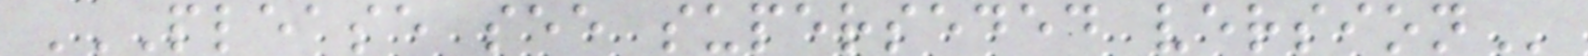PLEASE SEE SUPERSEDED VERSION
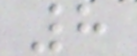8
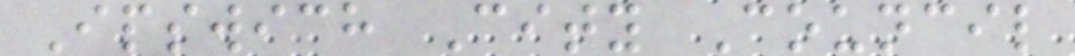Ipswich City Council
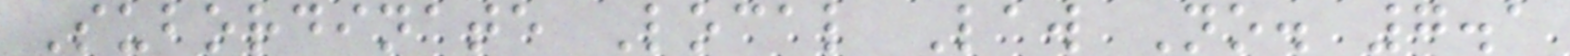Subordinate Local Law No. 7.1
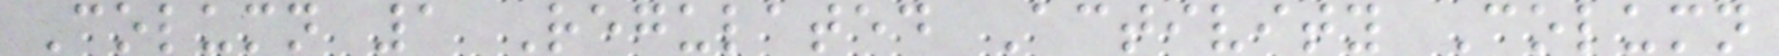Column 1 Regulated Activity Column
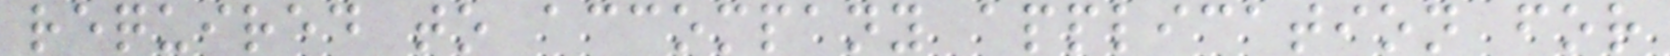required to accompany application for
